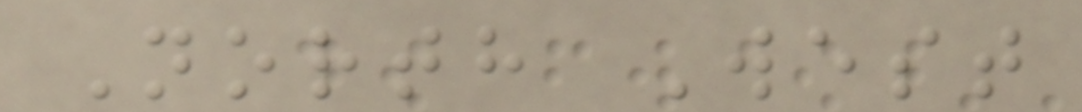North West
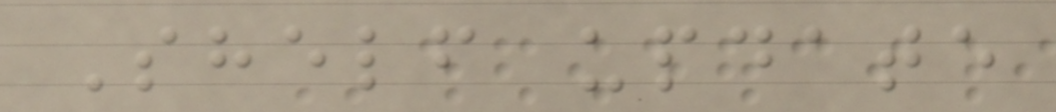Shelf update
